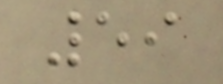59
